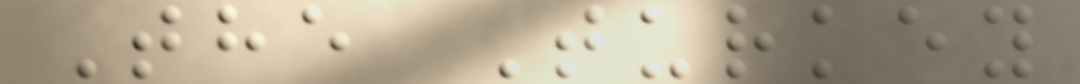The Turkey
